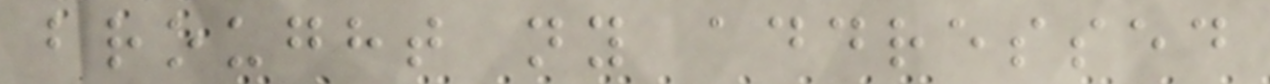brought ny addressed
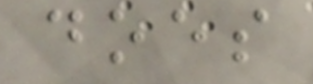does
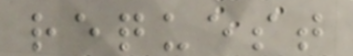request
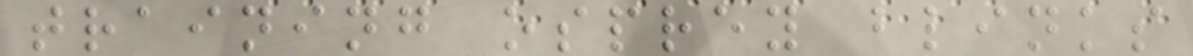training osprey blinks
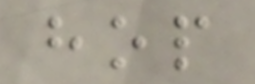hop
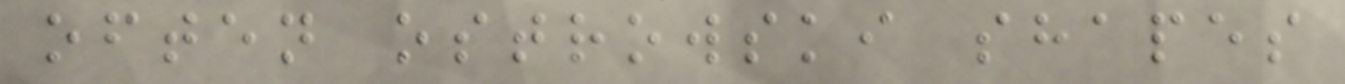often ostrowski shapes
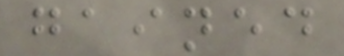gained
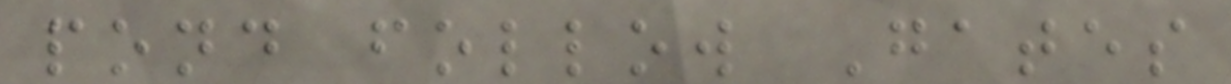pond follow Gates
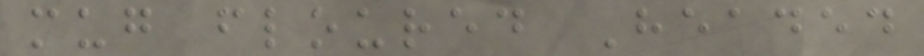mug floured Headed
